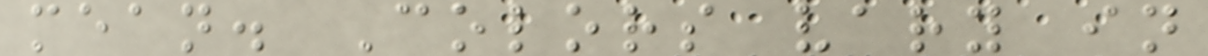mean. Colors vary in
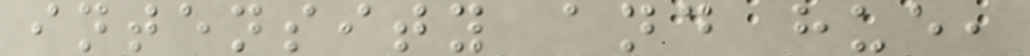intensity and hue,
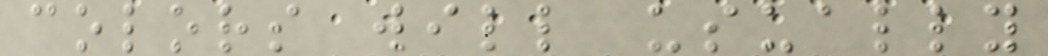colors will usually
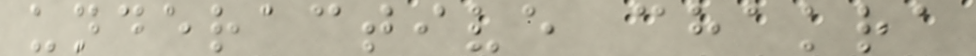underactive chakra
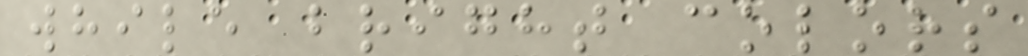while bright colors
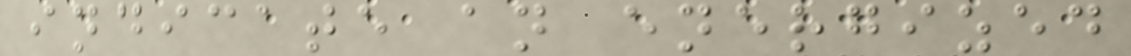indicate an energized
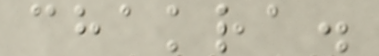chakra.
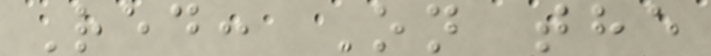Red: On the
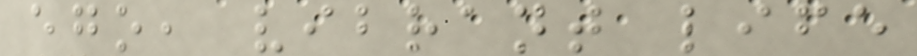ego, vibrant life
